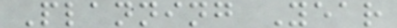Planning Year
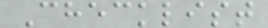Checklist
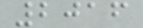2016
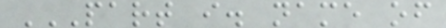PART I. NAME OF
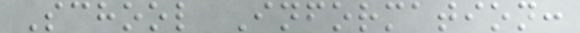School Information:
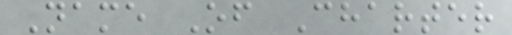Name Of Charter
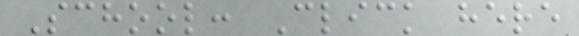School: Click here
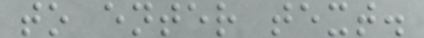to enter text.
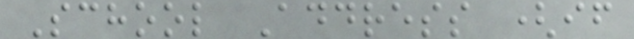School Address (if
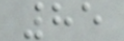85
